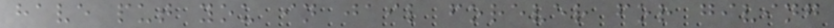have put you in jail forever for giving
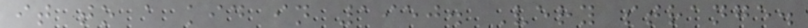it to a kid in 1950. Very strange.
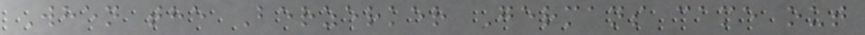When the Berzerker Germans came out
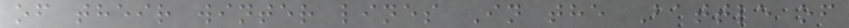of their winter lines In the Battle of
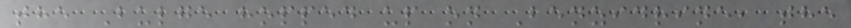the Bulge hopped up on Benzidrine, the
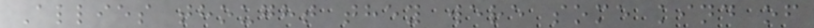Allies thought they were some kind of
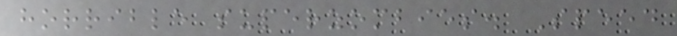horrible superzombies. Speed
